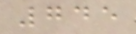745
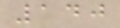140
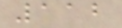112
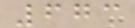673
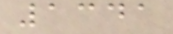1341
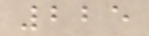225
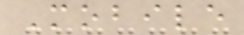Mobile
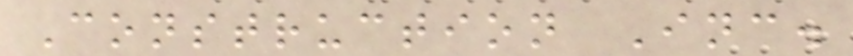Construction Inc.
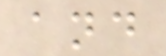and
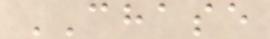CHASE
